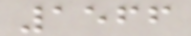1566
